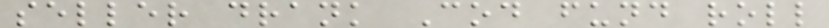seller drank Cod fund roll
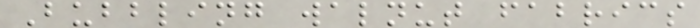Bubbling walnut fabrics
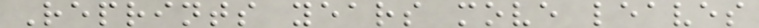Reprints years move leaves
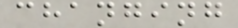changing
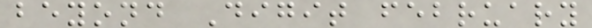beyond Digit february
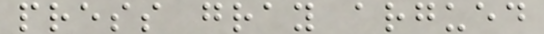press gray argued
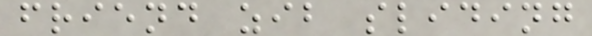friend zib sliding
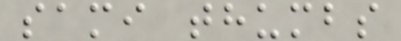sami thumbs
